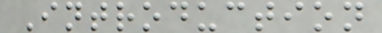Introduction
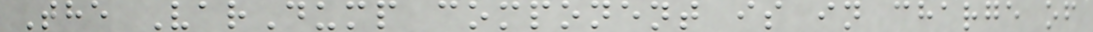The VarDump component is in charge of
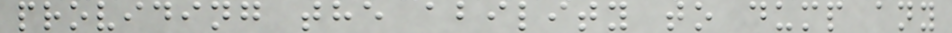providing the ability to dump any
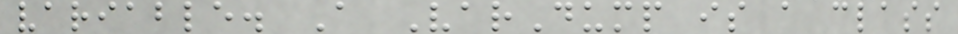variable. A VarDump is a class
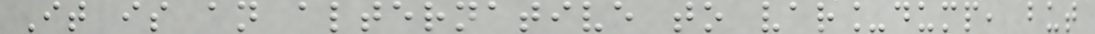It is an alternative to var_dump, but
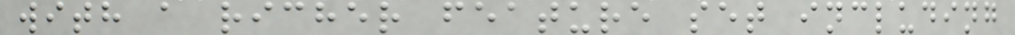with a richer feature set including
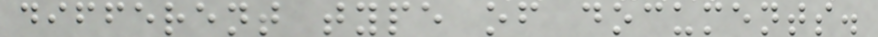different type of documents.
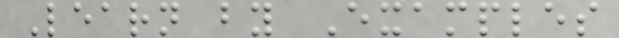Learn by Examples
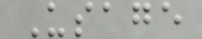Usage
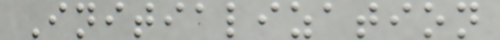Initialization
